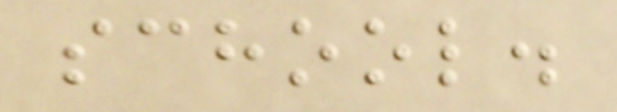school.
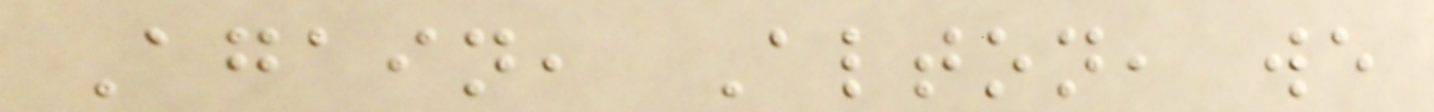Again, Alton, we
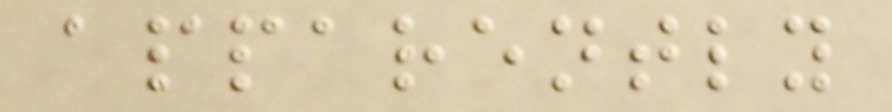apparently
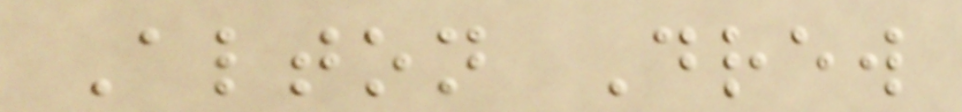Alton Drew
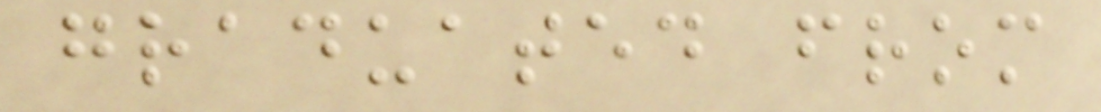graduated from
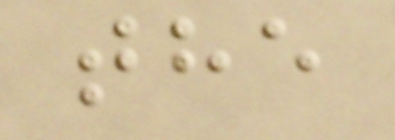the
